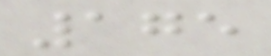175
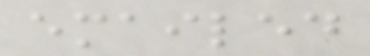emailed
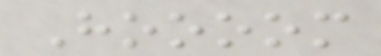Hoooom
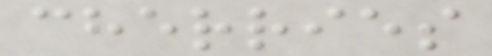cherries
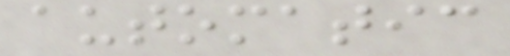automatic
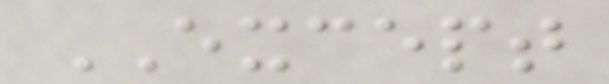EXCEPT
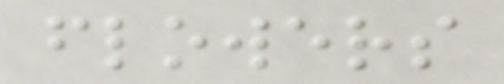flowers
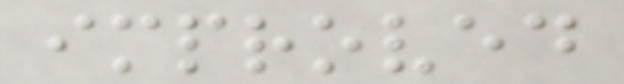improved
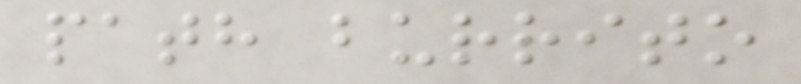path burrito
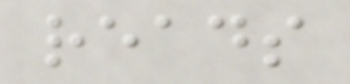reads
